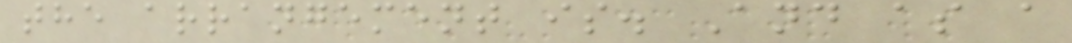the arrangement is. And as a
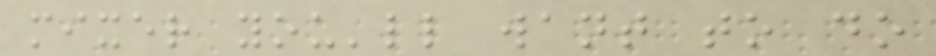mixer you'll want to do
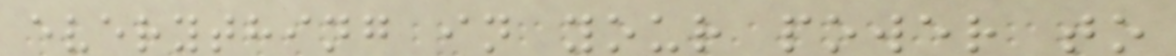everything in your power to
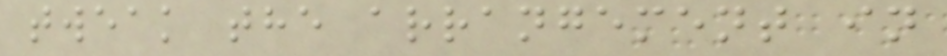tweak the arrangement in
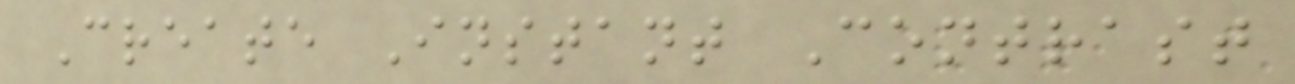Create Instant Contrast
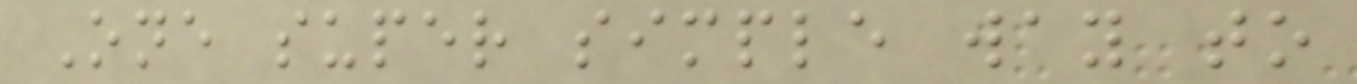One super simple way to
